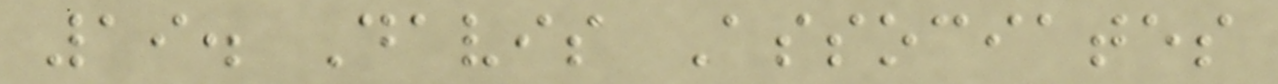19. Davis Associates
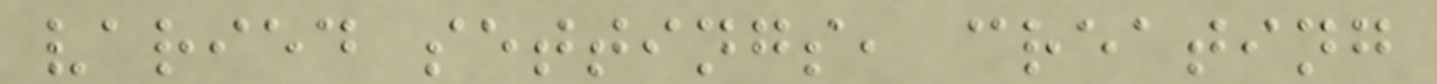varied settings, creating
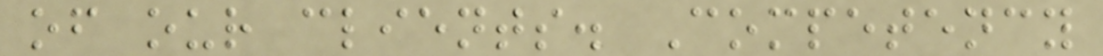of our clients. Competency
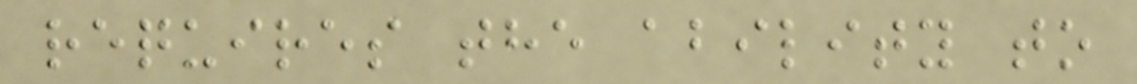requires the ability to
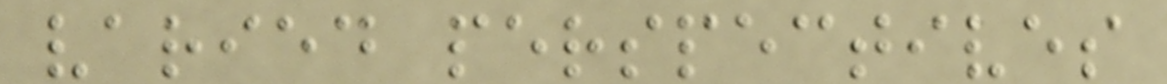varied perspectives
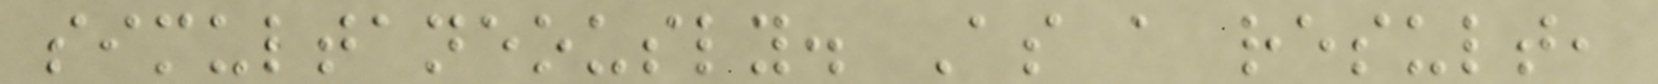simultaneously. As a result,
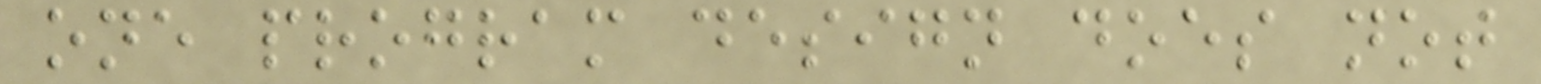one program design does not
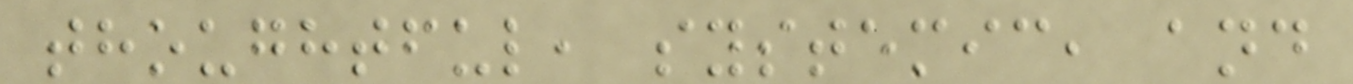thoughtful, systemic, and
